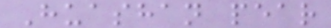Huashan pear
